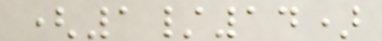(1/14)
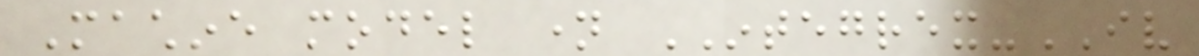Machine model name INTEGREX-IV
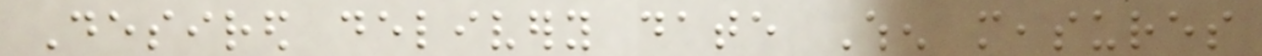Desired delivery date When measures
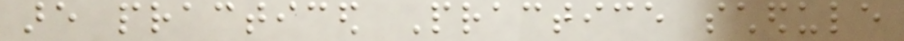are practiced Practice schedule
